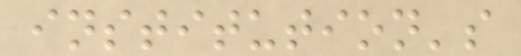institution's
